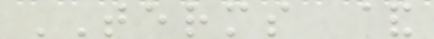TERMS &
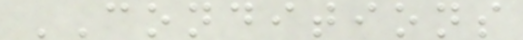CONDITIONS
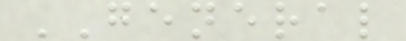GENERAL
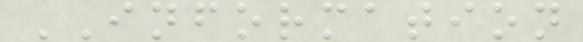INFORMATION
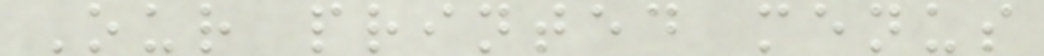Our printed menus
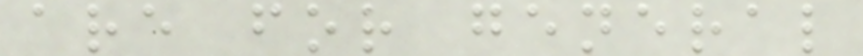are for general
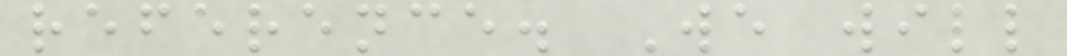reference. We will
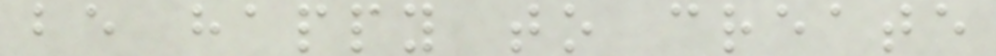be happy to create
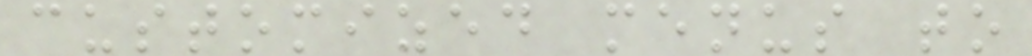customized menus to
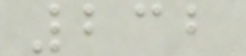232
